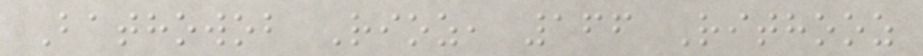Bathowob Rioz, 166 Rithooz
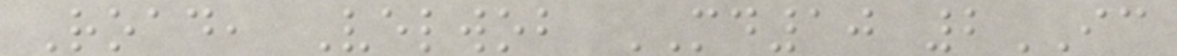Road, Velwob MD10 2IC
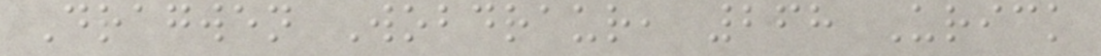Dragwen Wobdraur, 268 Urick
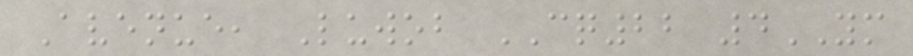Avenue, Luwob CQ22 4YM
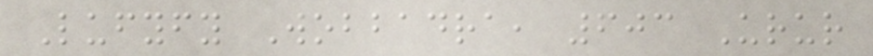Lufyfy Wobbadra, 603 Urur
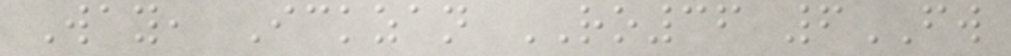Way, Ickzan RO36 6FW
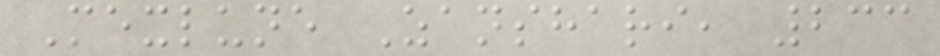Mexlune Zanshari, 233
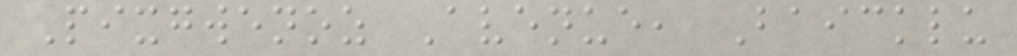Pixgwenoz Avenue, Baicklu
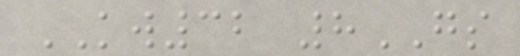KW32 8GS
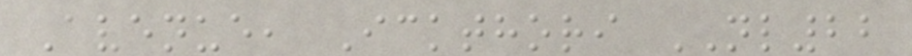Avenue, Ickthori NL22
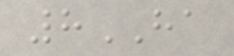8HA
